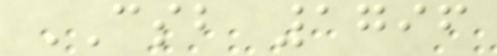CSB 1796
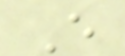E
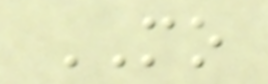MO
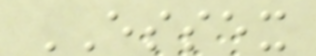ESSEX
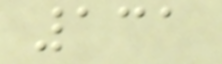131
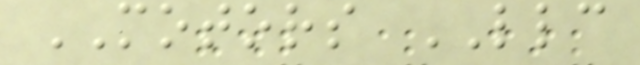MOTORS LLC
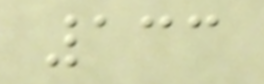133
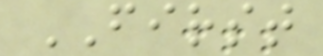FIRST
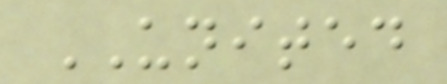UNITED
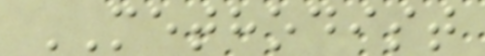METHODIST
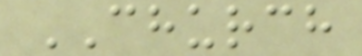CHURCH
